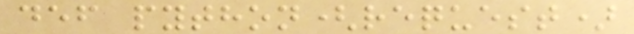def python(request)
